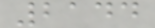2144
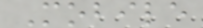Mobile
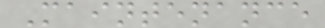Maintenance
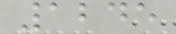1245
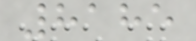8185
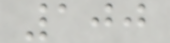100
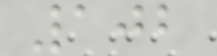102
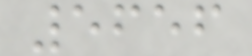5656
